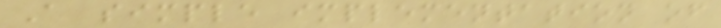A simple implementation of
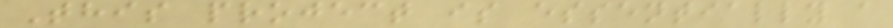This project is essentially a
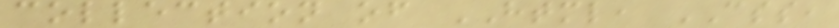collection of HTML, CSS,
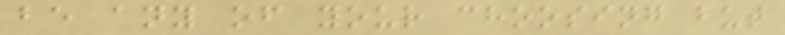be any of your choosing but
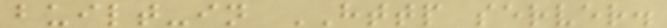built-in HTTP server.
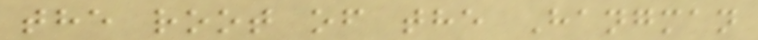the root of the Hangman
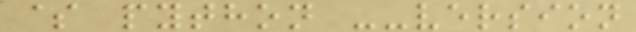$ python --version
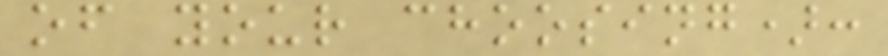of your choosing):
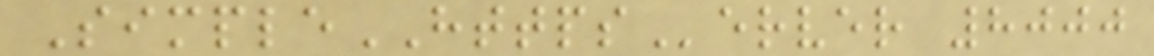SimpleHTTPServer 8000
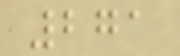271
